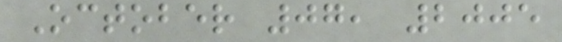October 07, 2005
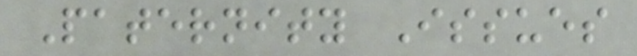Paternity Issues
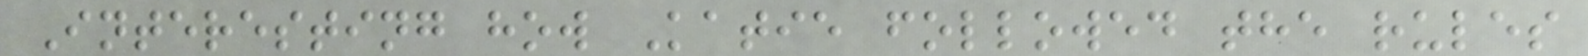Interesting how Katie followed the rules
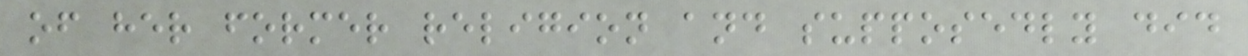of her former religion and supposedly did
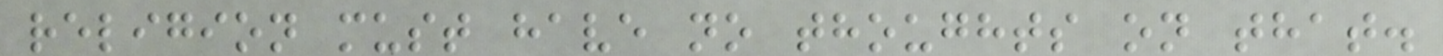religion must have no thoughts on that.
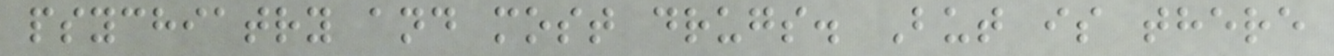psychiatry and most drugs. But is there
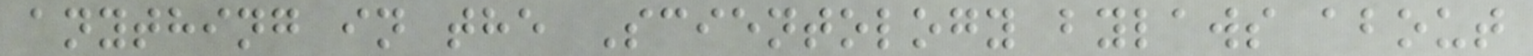anything in the Scientology bylaws about
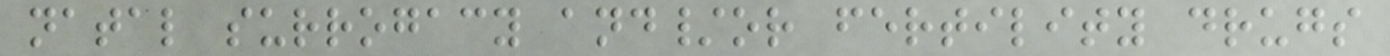natal surrogacy and/or fertility drugs
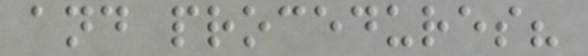and procedures?
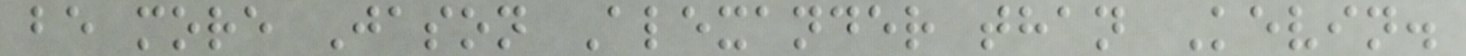be more Jason Alexander than Kevin.
